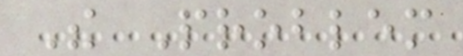The Problem
